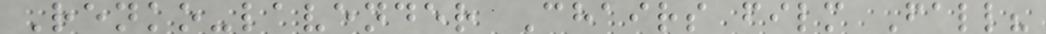Renko-lavender Chairs film Fall?
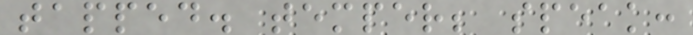tapped. temper; speak:
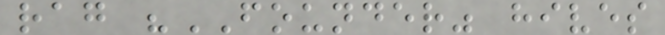rag "FOUNDER" hives
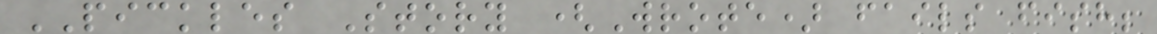PICKLES Story (Wrote) fails fish;
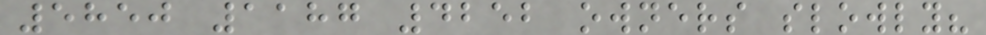5850 1187 4252 owners slowly?
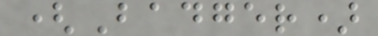(Badger)
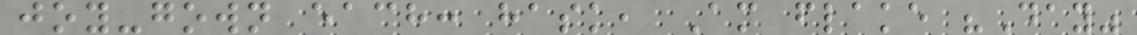joy-gown each: hask, Am flake "Day"
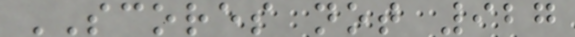SCORES not 927
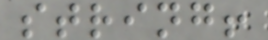string!
